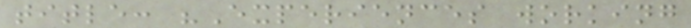title: "Experiences working
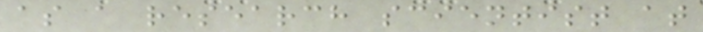as a research scientist at
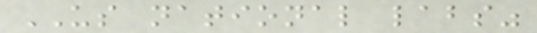US national labs"
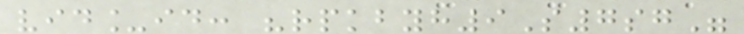vid_id: "rpkbyh9S7sg"
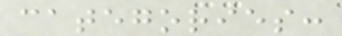categories:
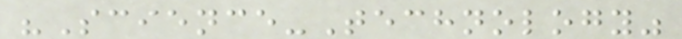"Science-Technology"
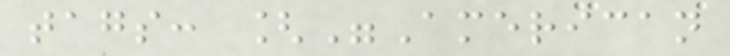tags: ["American
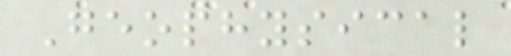Geophysical
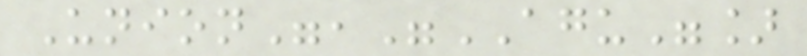Union","AGU"]
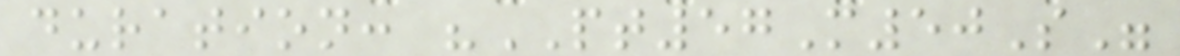duration: "PT57M50S"
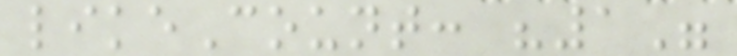likeCount: "1"
